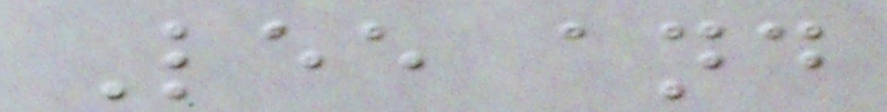Lee and
